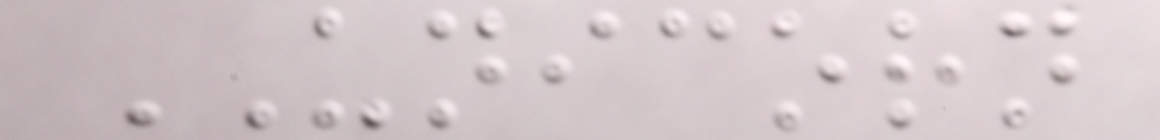UNICORN
